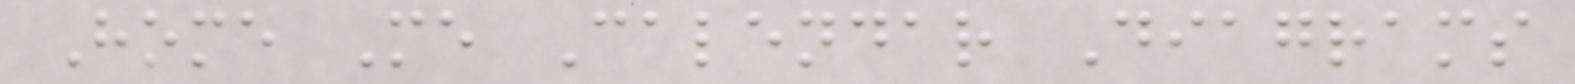Home Me Calendar Diagrams
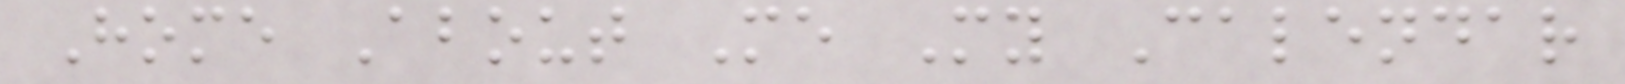Home About Me My Calendar
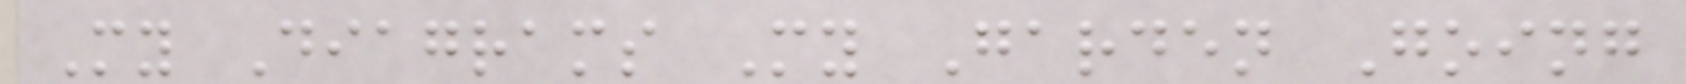My Diagrams My Garden Going
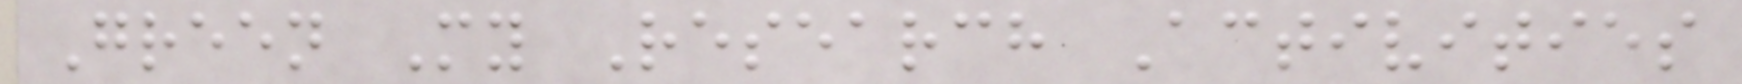Green My Research Activities
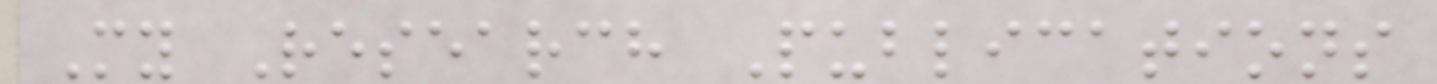My Research Publications
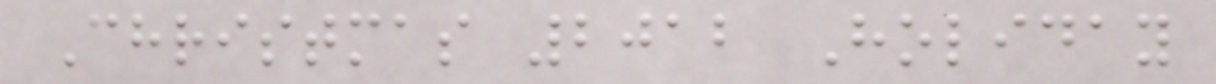Christmas 2012 Holiday
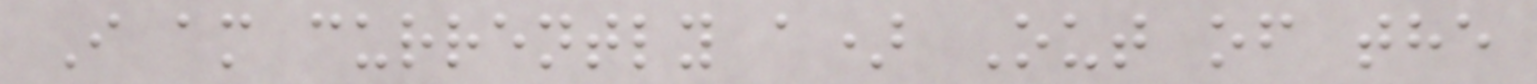I am currently a) Out of the
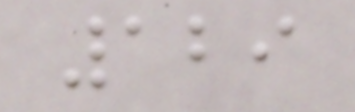129
